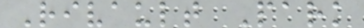Rivault Park
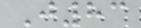J83
